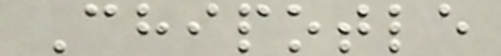Chipotle
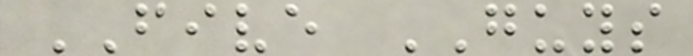FIVE GUYS
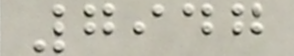7947
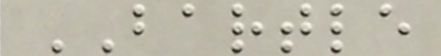BARTLE
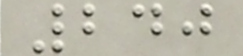240
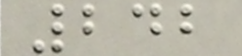242
